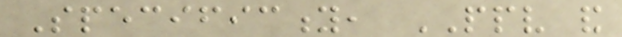Specificity, PPV and
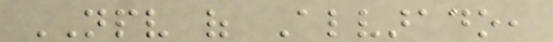NPV of Alvarado,
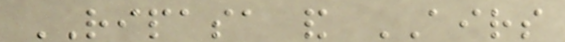RIPASA and AIRS
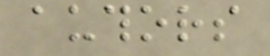authors
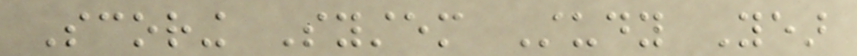Scoring System Study Year
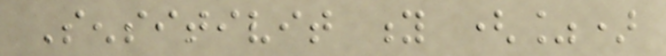Sensitivit y (%)
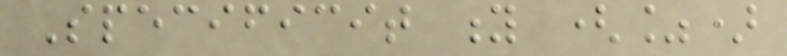Specificit y (%)
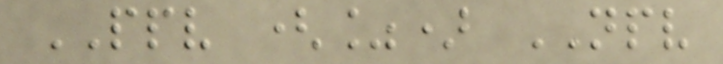PPV (%) NPV
